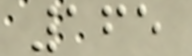165
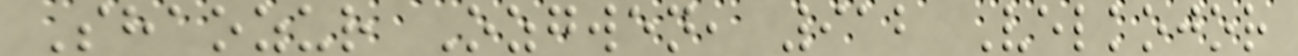Shaozur Ozgwen, 912 Velkojor
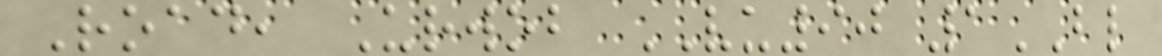Road, Urwob VU90 1BL
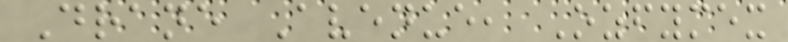Drane Avenue, Ozfymex
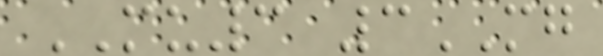MU3 3MG
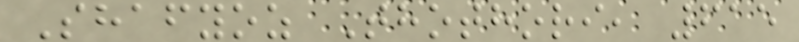Shafyoz Thothori, 615
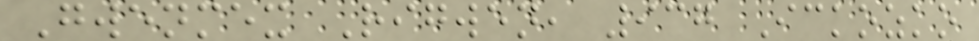Gwenmex Rigwen, 937 Ickozko
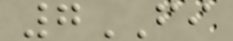7FI
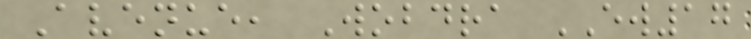Avenue, Wobdra EW17
